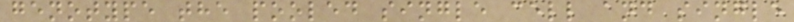genotype the pooled single cell and single
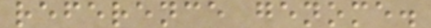reference genome.
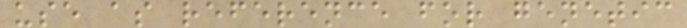use as reference for genetic
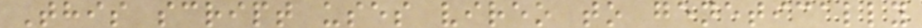This script uses vireo to genetically
